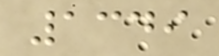1349
